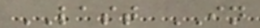LAST IN
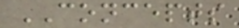CONCEPTS
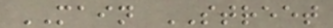MAIN STREET
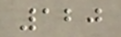120
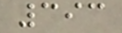393
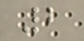2
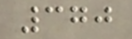370
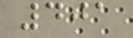401
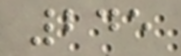245
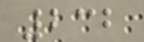232
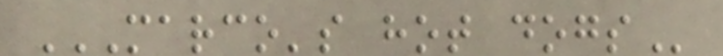MARCO'S HOT DOGS
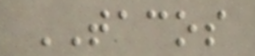TACOS
